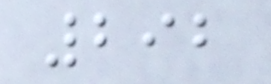292
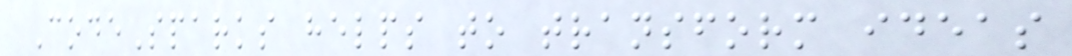CodeSparks helps to transform ideas
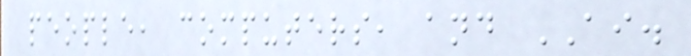people, computers, and AI.
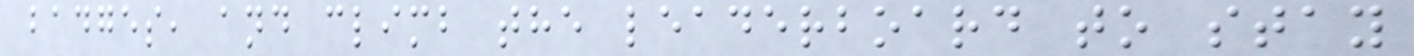badges, and climb the leaderboard to stay
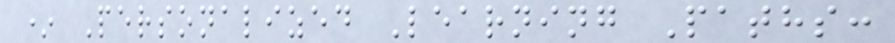* Personalized Learning Paths:
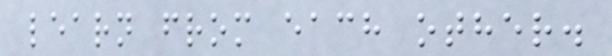learn from each other.
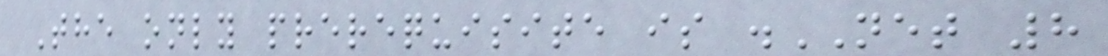The only prerequisite is .NET 8
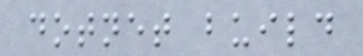dotnet build
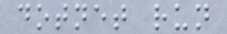dotnet run
